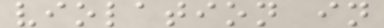violation in
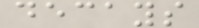decays
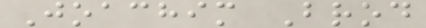Joachim Brod
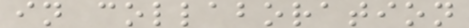in collaboration
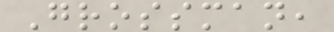Grossman,
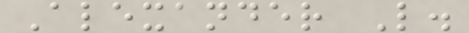Alexander L.
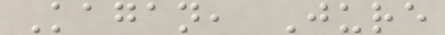Kagan, Jure
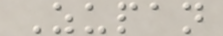Zupan
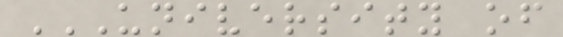UNIVERSITY OF
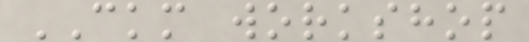CKM workshop
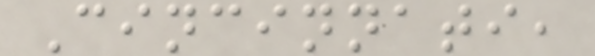Cincinnati,
